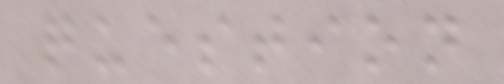question
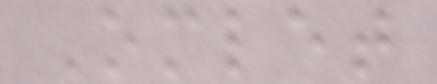Omlet
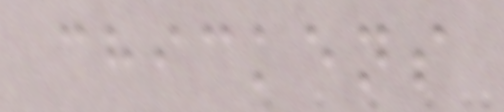chickens
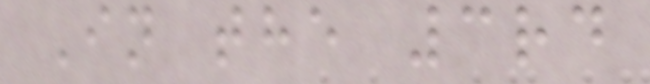In the 3rd
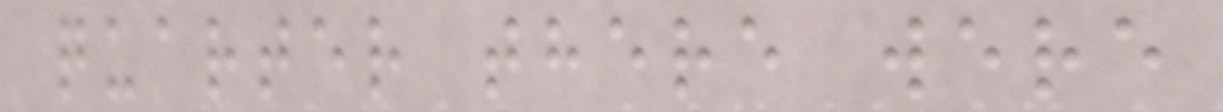quarter there were
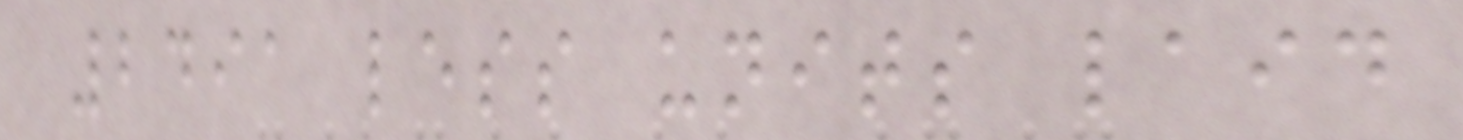2491 less units laid
